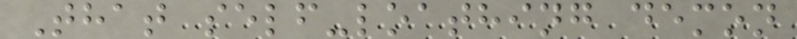That self-loathing demon
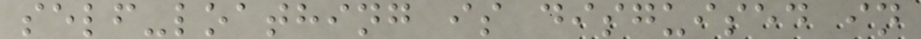self-loathing is disguised in
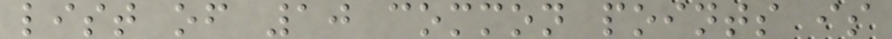list of 10 common points is
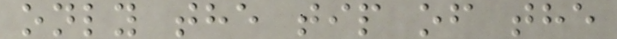only the tip of the
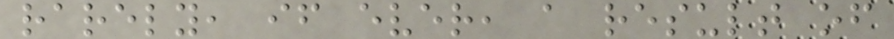rarely, if ever, a result of
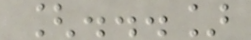[...]
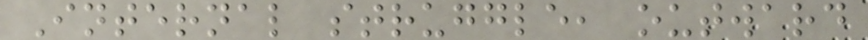Internal struggle, outward
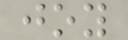joy
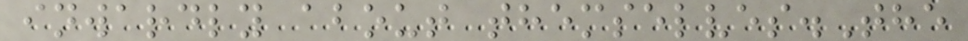inwardly about themselves.The
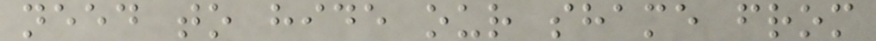need to hide our shame from
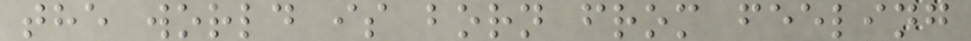the world is born from feeling
